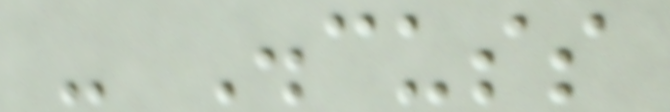- Discuss
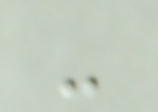-
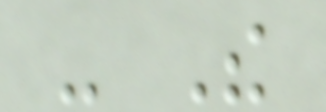- The
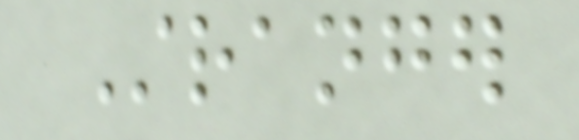Stranger
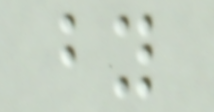by
